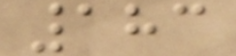183
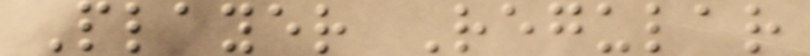Player Regular
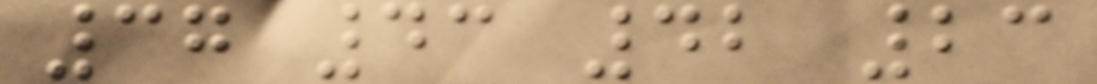37 43 42 23
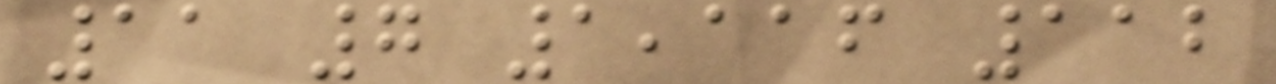11 7 1,116 112
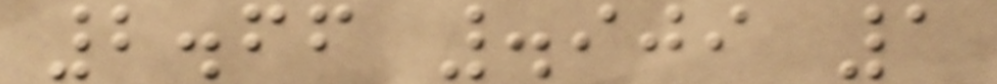2.66 .909 1
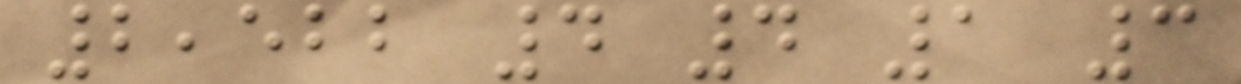2,522 4 4 1 3
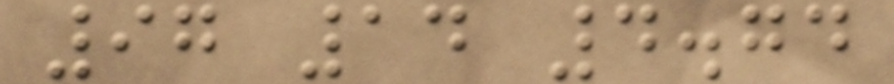97 14 4.74
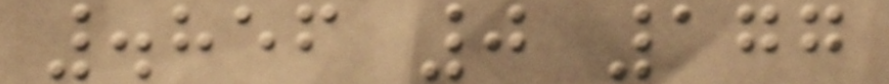.856 0 177
